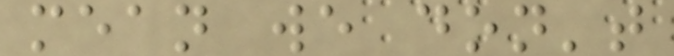mean we don't
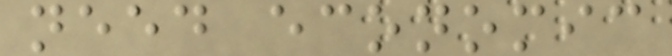need economic
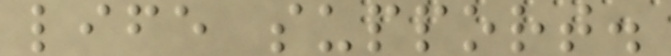life support.
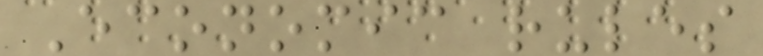Economic rules
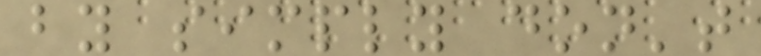by simply don't
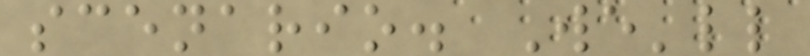scenario. We'll
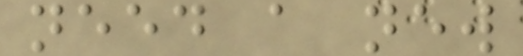need a new
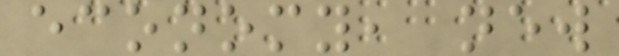economy, new
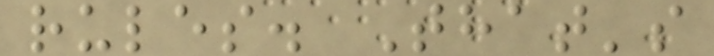rules. That's
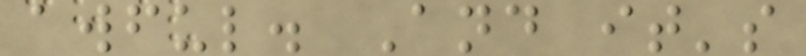awful. And it's
